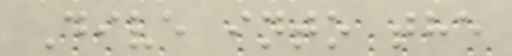Dive into the
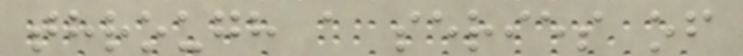through a series of
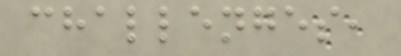challenges,
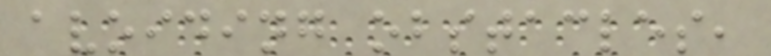avoiding obstacles,
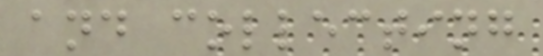and collecting
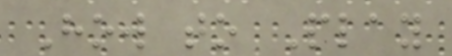How to Play
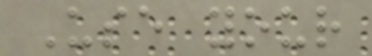Use your
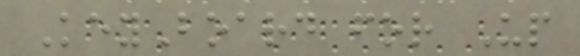KeyBoard for Up
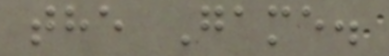the Game.
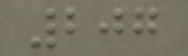207
